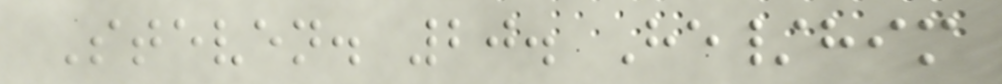Steven. 20. He/him
